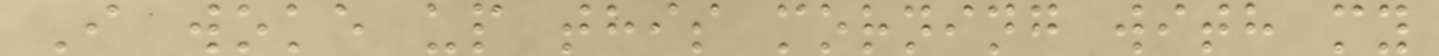I woke up this morning with my
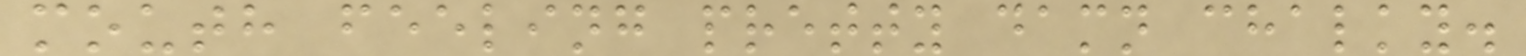mouth feeling pretty damn chalky.
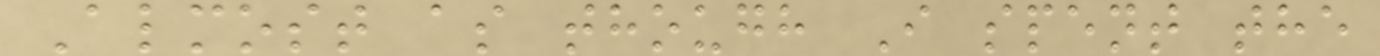Almost as though I spent the
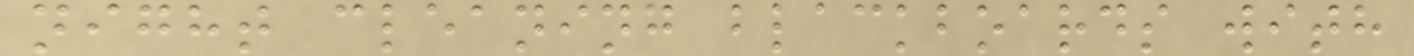night cleaning blackboards with
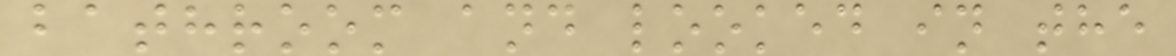bathroom and looked in the
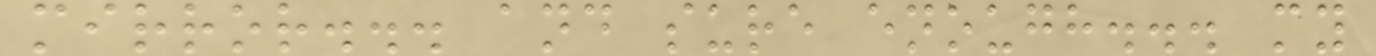mirror... and sure enough... my
